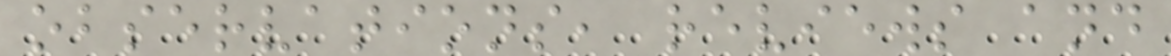observations, reviews and
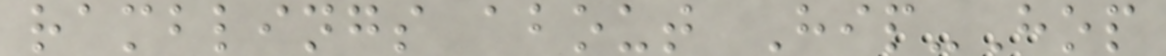ramblings about Hip-Hop
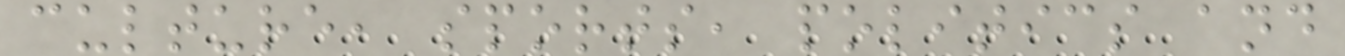culture, sports, politics and
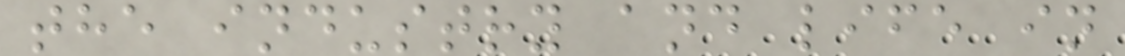the industry and life in
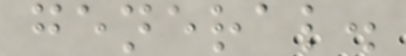general.
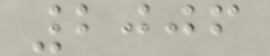2006
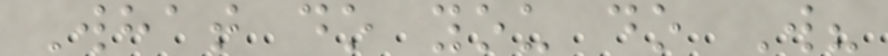What do you do W?
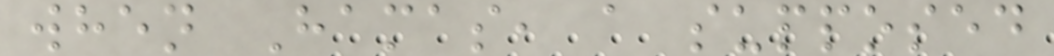when Hamas, a supposed
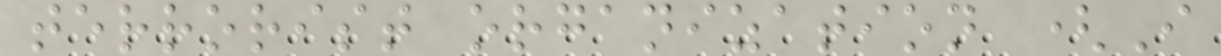terrorist organization (I
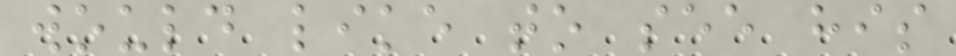would like to see his
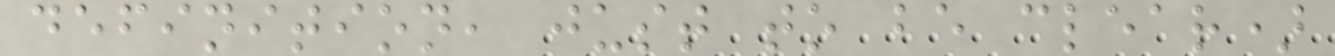definition, just to be clear)
